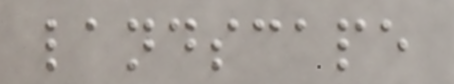landscape
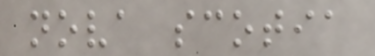nova scotia
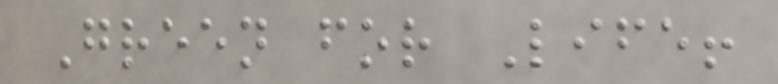Green for Life!
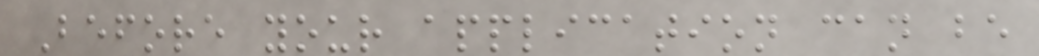Before your application can be
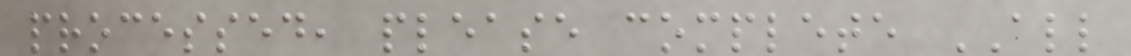processed, please complete ALL
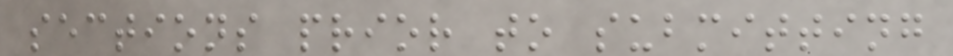sections prior to submitting
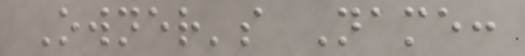Owner's Name:
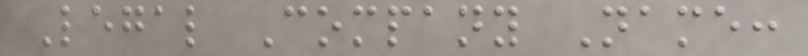Legal Company Name:
